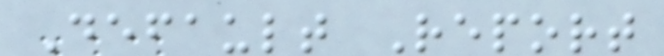Default Report
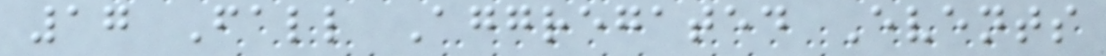17 Fall Aggregated Events
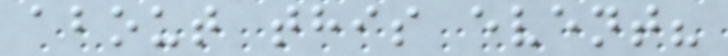about this event?
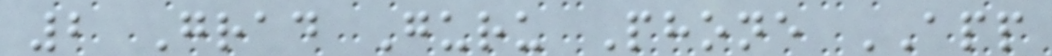2 Grad Guru Phone APP
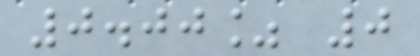0.00% 0
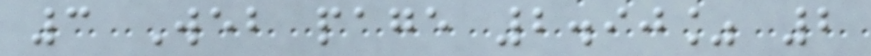3 Web page 2.90% 2
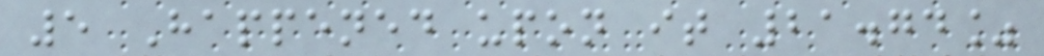5 Happened upon it 21.74%
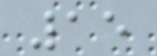15
